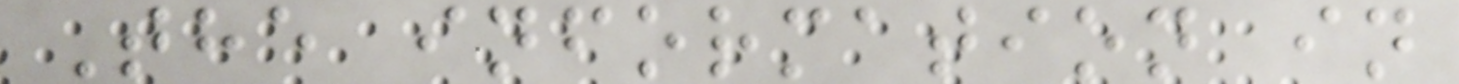The information in
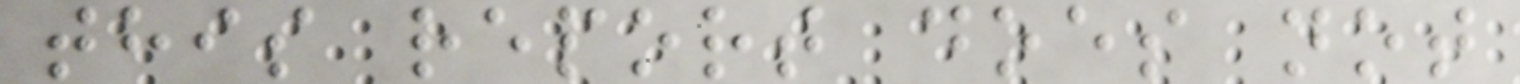this report does not
